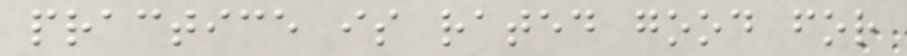practice is rated good for
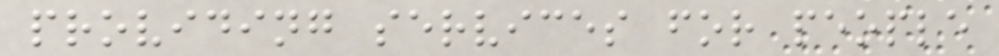providing services for people
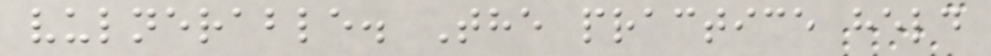vulnerable. The practice held
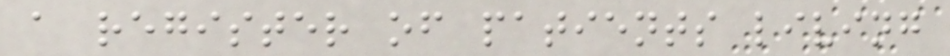a register of patients living
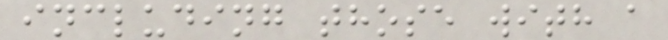including those with a
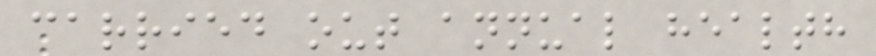carried out annual health
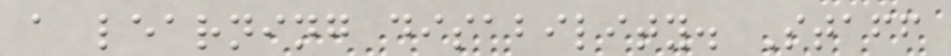a learning disability. Staff
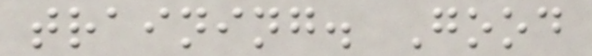training. Good
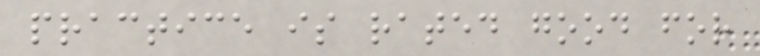practice is rated good for
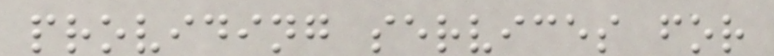providing services for
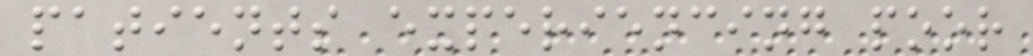patients experiencing poor
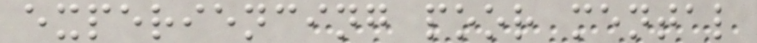experiencing poor mental
